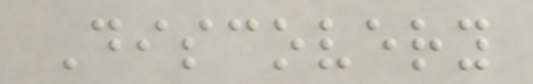Discovery
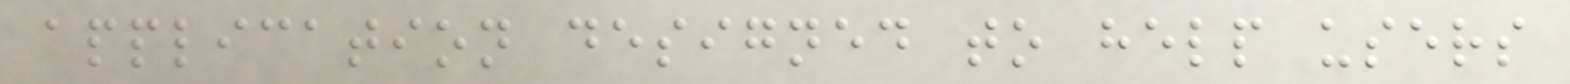application designed to help users
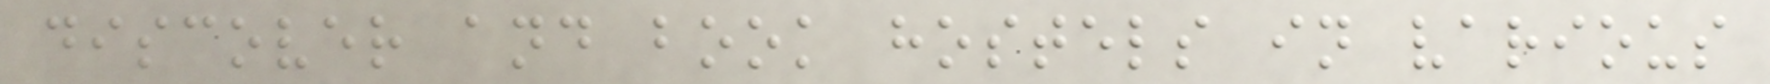discover and book hostels in various
